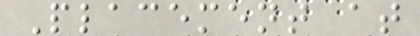Placement at
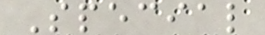Special
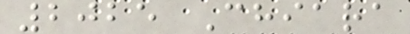2025 Chiara
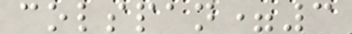colspan=3
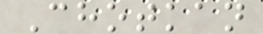Chotkan
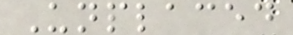Unplaced
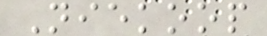Niekoop
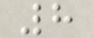8
